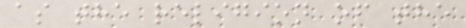as the religion of the
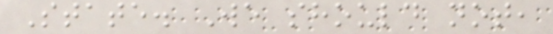State. We should not,
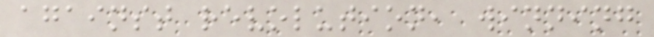against revolution, winning
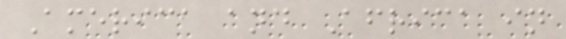America and Africa in
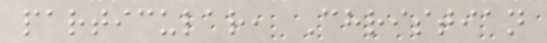particular, Christian
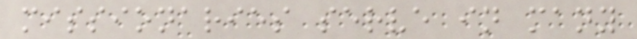missionaries serve in many
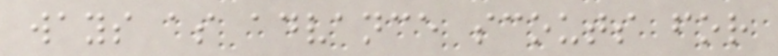ways as advance scouts for
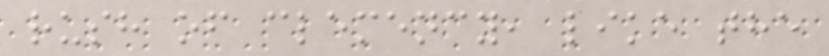rush of clemency, like the
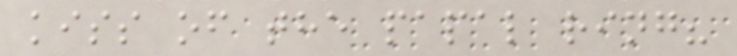kiss of the papal ring?
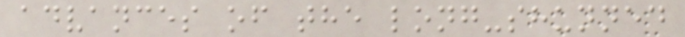advances of the long-shunned
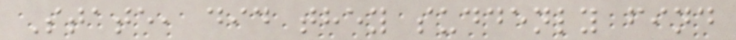State, did they suddenly find
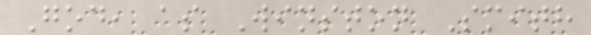God, as Winston Smith
